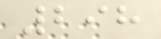298
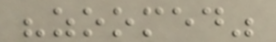"zoomed"
